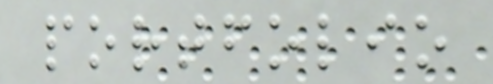portfolio
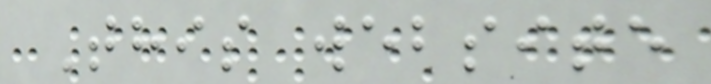This website
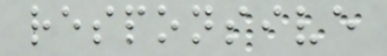responsive
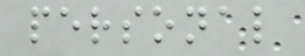personal
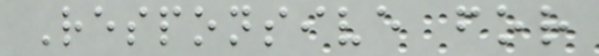Responsive for
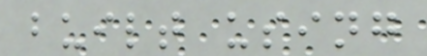built using
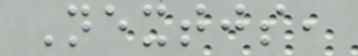Nextjs,
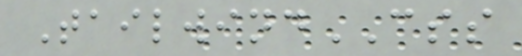TailwindCSS
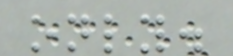only.
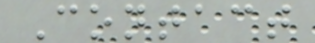Contact
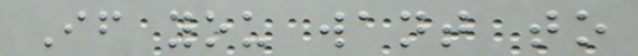If you want to
